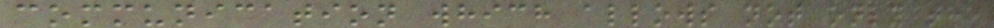communication which allows not only the
